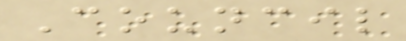Council
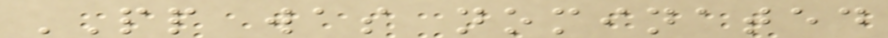PP was nominated
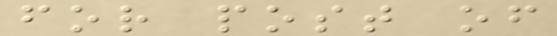for post of
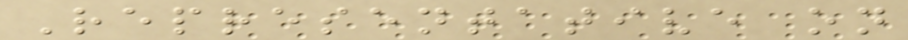Representative on
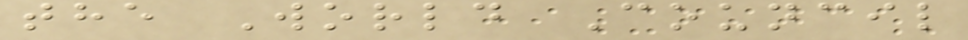the World Council
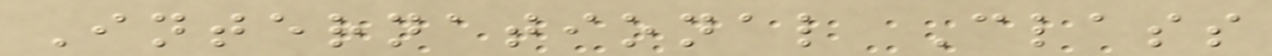International Class
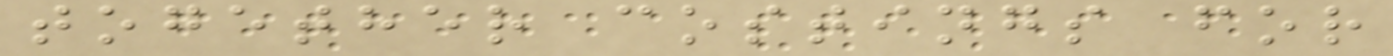together costings for
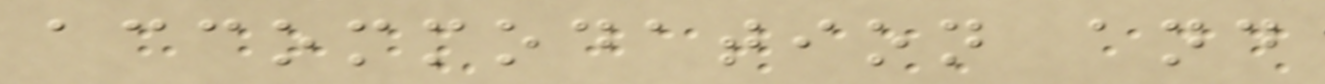accommodation and
